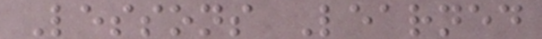Lessons Learned
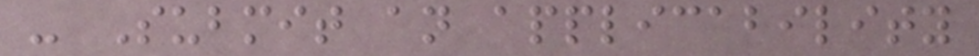- Submit an applicability
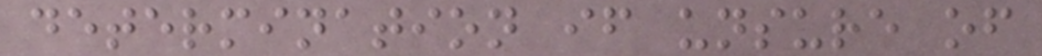determination if unsure of
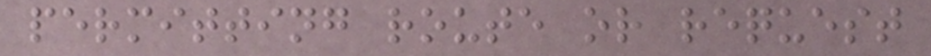permitting route or request
